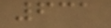631
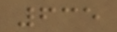635
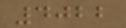4022
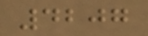4207
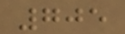705
